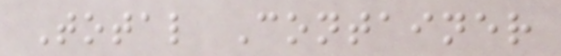Total Container
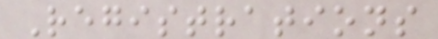Registrations
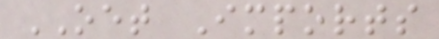OET Imports
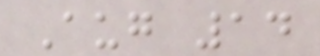Aug 14
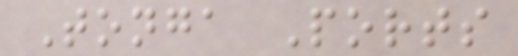Tonga Ports
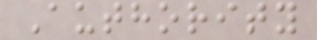Authority
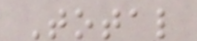Total
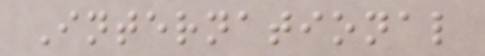International
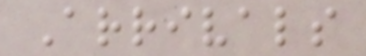Arrivals
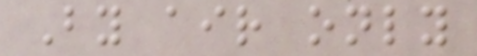By air only
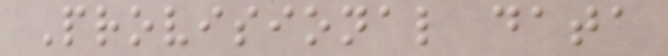Provisional data
